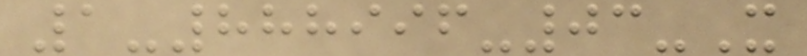1-888996-03-X
